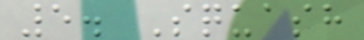5. Squash
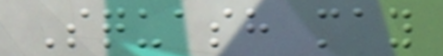Squash may
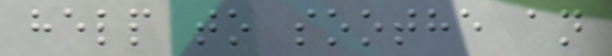help to soothe an
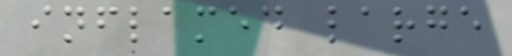inflamed large
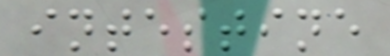intestine
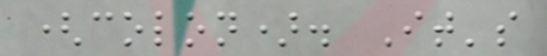(colon). It's
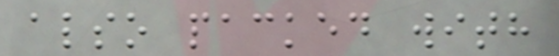also packed with
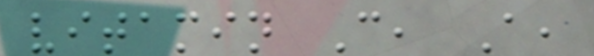vitamin C, A,
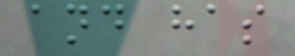and has
